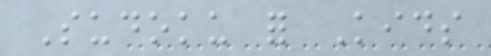Sudoku for Kids
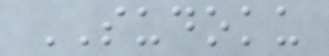SUDOKU
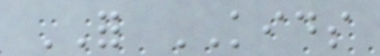FOR KIDS
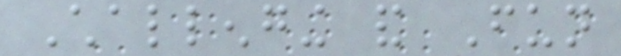Challenging and Fun
